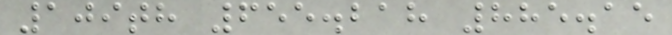109th 655.218 885.15
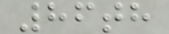86th
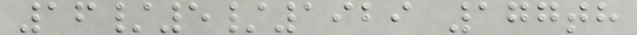16/5/1929 177th
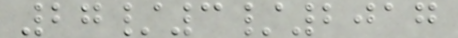27/3/2017
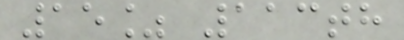15% 113th
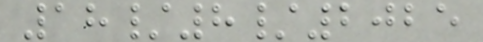18/8/2025
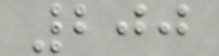200
